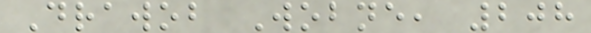Drawob Wobne, 208
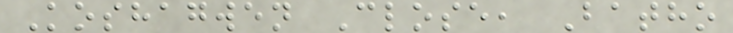Koshagwen Close, Batho
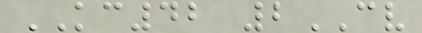KC42 2CV
